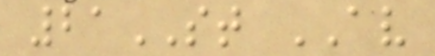21ST AV
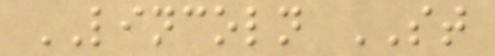LINCOLN ST
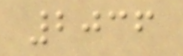2036
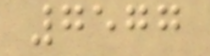7577
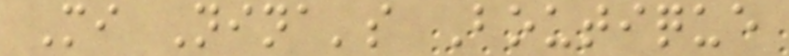Mi Nina's Boutique
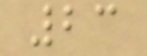23
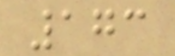173
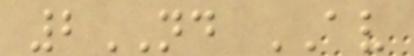2ND AV
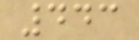443
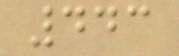443
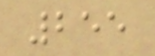255
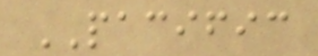PACIFIC
